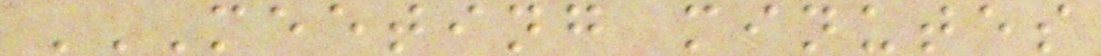MEETING MINUTES
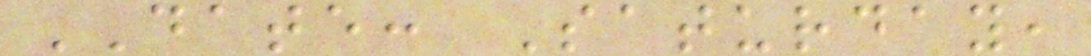DATE: Saturday,
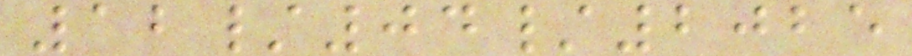12/04/2025
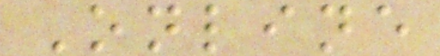Online
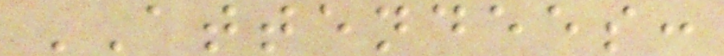ATTENDEES:
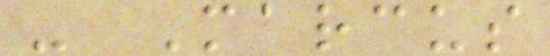- Marcus
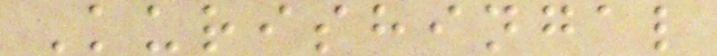Kurishingal
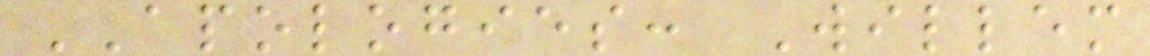APOLOGIES: Willem
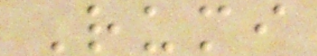Rumi
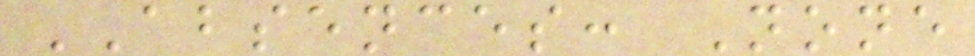ABSENCES: None
